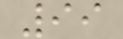99
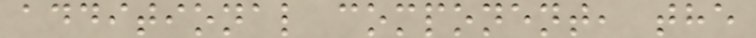additional component, the
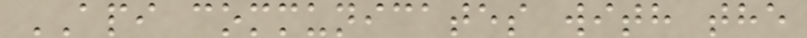API communicates with the
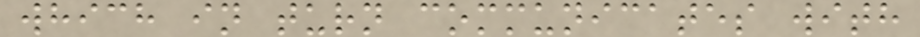which in turn communicates with
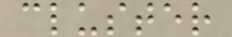cluster
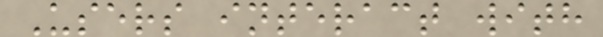Users interact with
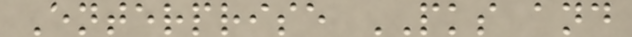Enterprise PKS and
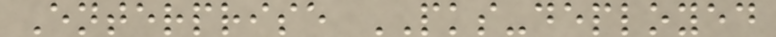Enterprise PKS-deployed
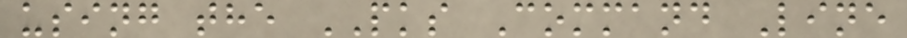using the PKS Command Line
